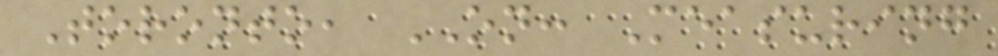Toronto, ON: Measuring
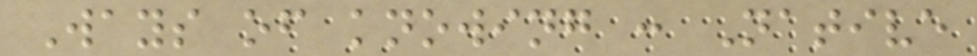Ways of knowing : Native
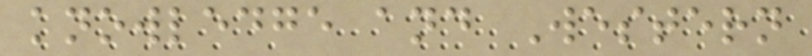knowledge and Western
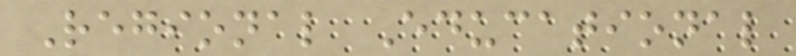Regional Educational
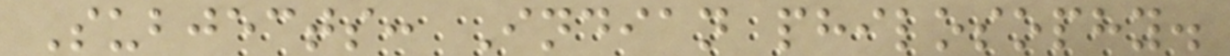Subjects: Indian philosophy.
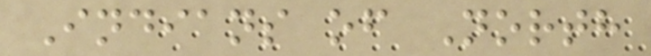Indians of North
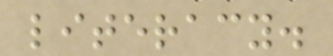literacy.
